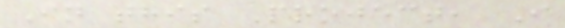In this Project, I
